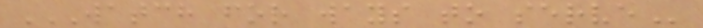WATCH FOR WAYS TO SERVE
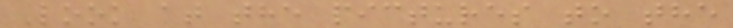Look at the pictures to the
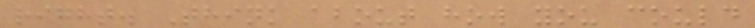right. Think about how you could
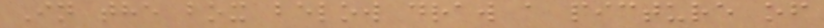In the box below draw a picture of
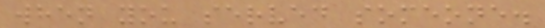when you served someone.
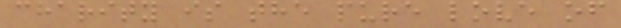charity is the pure love of
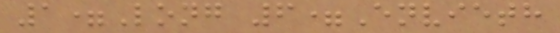1=Long 6=Envieth
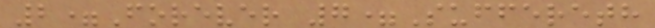2=Forever 7=Suffereth
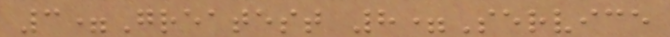3=Greatest 8=Service
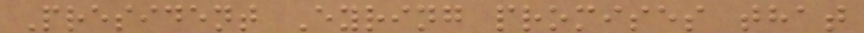President Eyring promises that
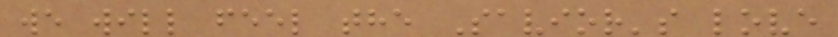we will feel the Savior's love
